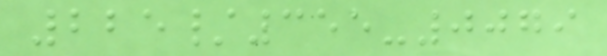225/355-0079
